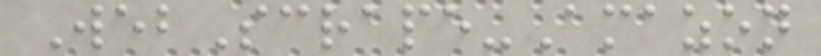WebScrape-Amazon
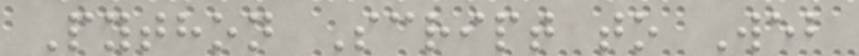Python Script to Web
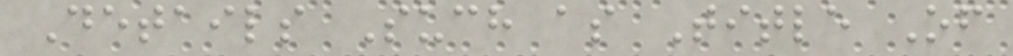Details Such as Title Of
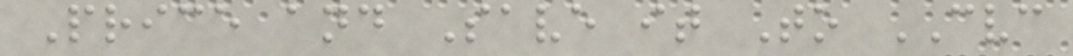Price and Save it To CVC
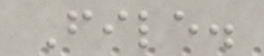File.
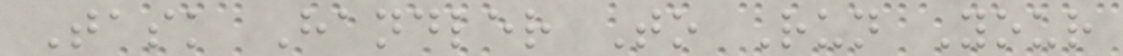Task Handler To Run Your
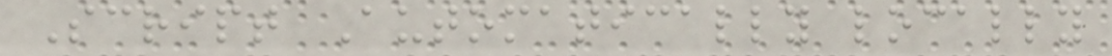Script Automatically locally
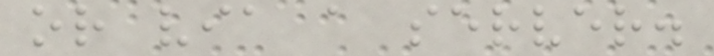or via a server.
